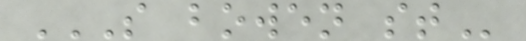S BOWEN ST
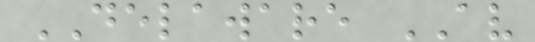DELAWARE AV
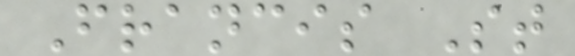Francis St
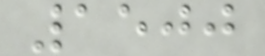1500
